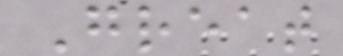Great
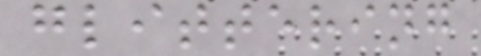glittering
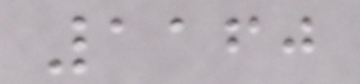1160
